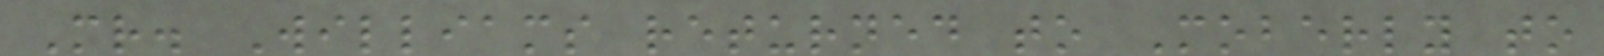Mr. Williams returned to Moberly to
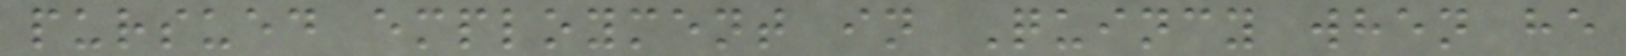pursued employment in Quincy when he
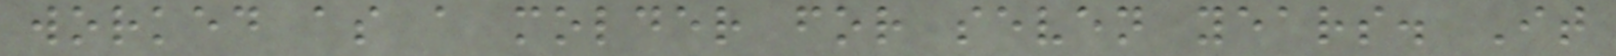worked as a molder for seven years. It
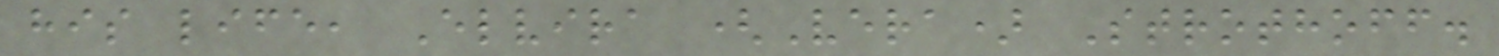his life, Elvira (Vera) Strothoff.
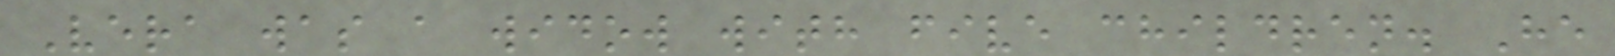Vera was a widow with five children. He
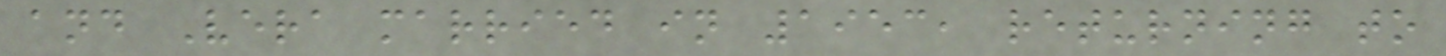and Vera married in 1953, returning to
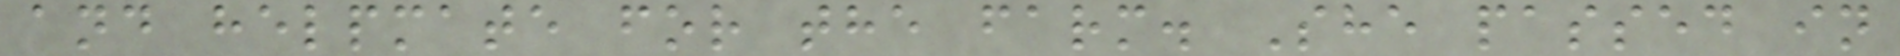and helpmate for the farm. She passed in
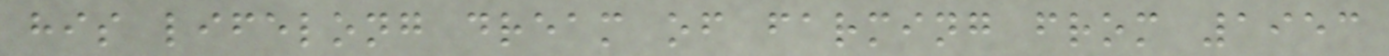his lifelong dream of farming from 1953
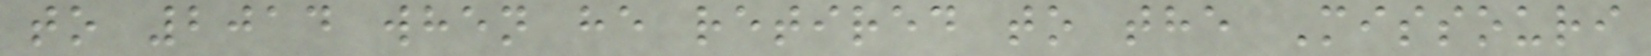to 2014 when he retired to the Missouri
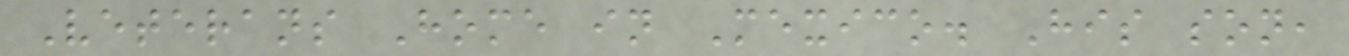Veterans Home in Mexico. His son,
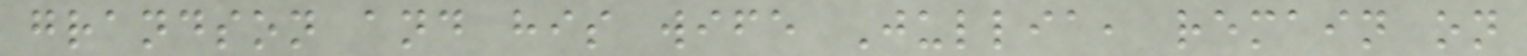grandson and his wife Jullia, remain on
